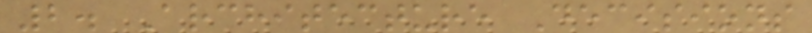2. Architecture Decisions
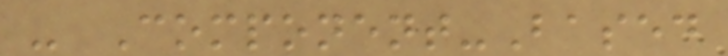- Component-Based
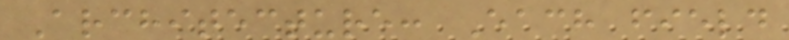Architecture: Each field
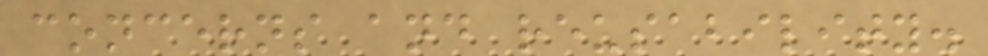concerns and reusability.
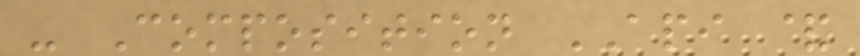- Composition API &
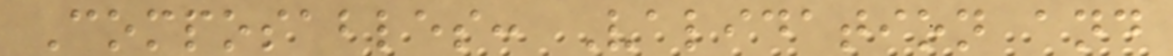Composables: Validation and
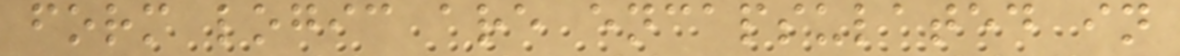form logic are encapsulated in
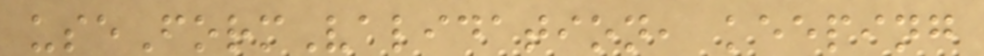useFormValidation, keeping
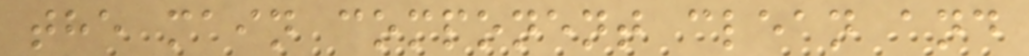the main component clean and
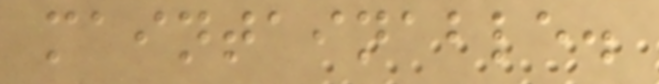maintainable.
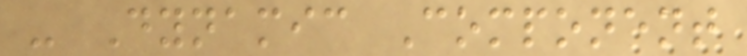- Dynamic Component
